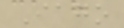Iago
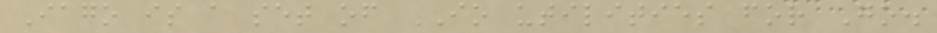Iago is a set of IO utilities for Go.
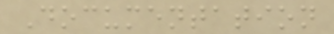Documentation
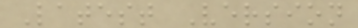Latest Version
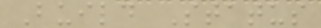Build Status
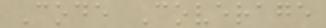Code Coverage
